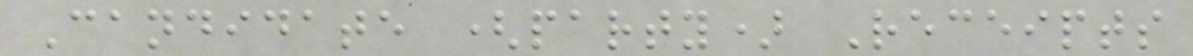Candidate (party) Receipts
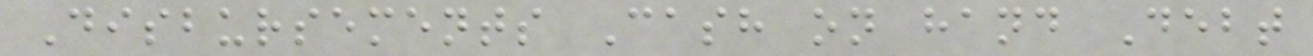Disbursements Cash on hand Debt
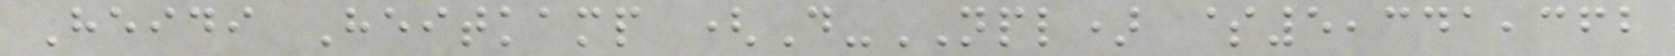Heidi Heitkamp (D-NPL) $5,341,362
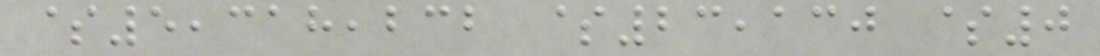$5,318,232 $23,130 $0
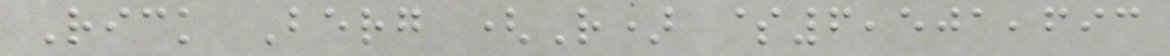Rick Berg (R) $6,501,693
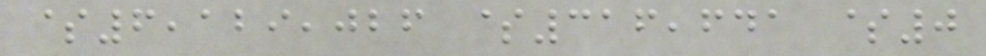$6,129,026 $316,641 $0
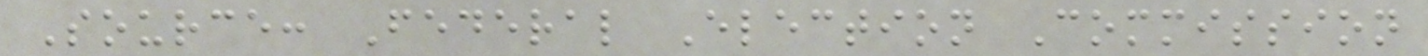Source: Federal Election Commission
